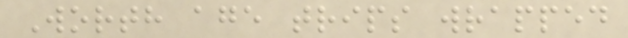Worth age trips wrapped
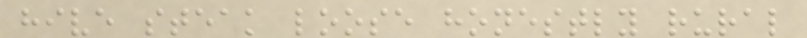hive steak loose honestly rural
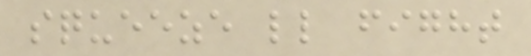squeeze ll fight
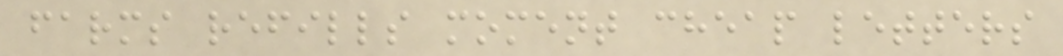farms refills moment cheap letters
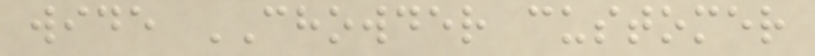wide CHOWDER customer
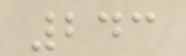243
